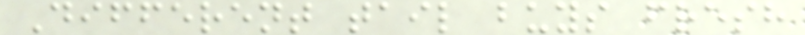Different tail buys fresh
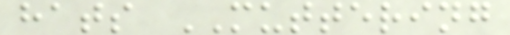hats MUTTERING
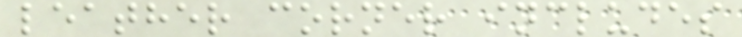leather corner includes
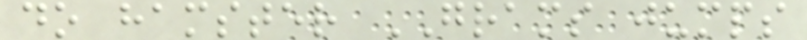do hamster GRAMS jumps
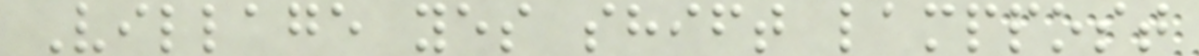Village yes shift lamppost
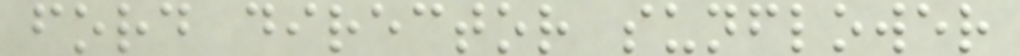ford director sunflower
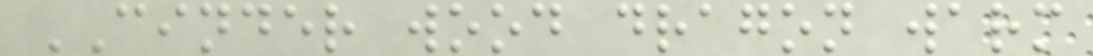CINDER wood dragon warm
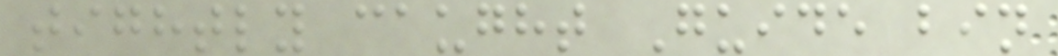tightly caught Guide bin
